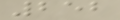252
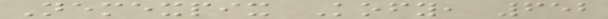Nemexpix Kofy, 652
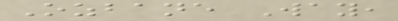Ozbane Way,
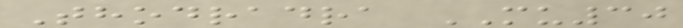Thodradra MU30
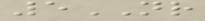5NR
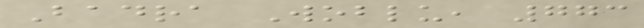Badra Woblu, 773
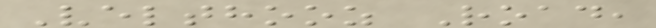Velthooz Road,
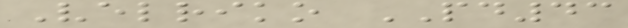Velriko PD43
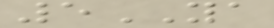5YA
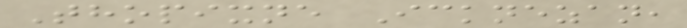Thopixne Icknezan,
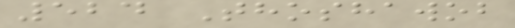524 Thoshawob
